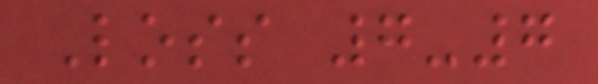Loss 7-7
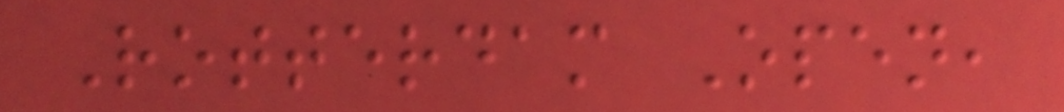Rotterdam Open,
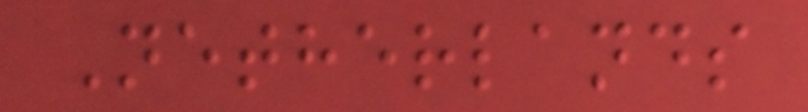Netherlands
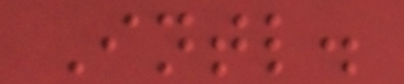Intl.
